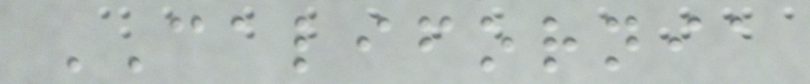CALIFORNIA
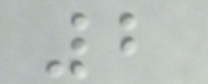2
